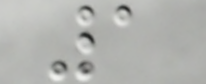1
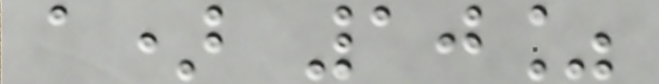a) 10%
